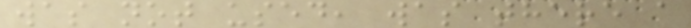was not used, was there a
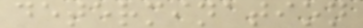determination
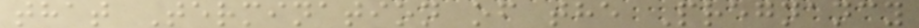that Termination of the Pregnancy
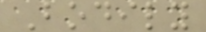Bodily
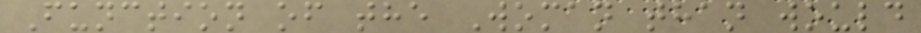Function of the Woman than would
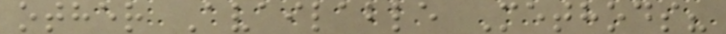other Available Methods?
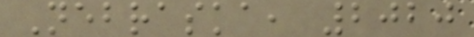Nebraska, 2020
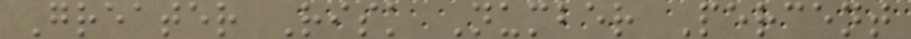Greater Risk Number Percent
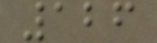126
